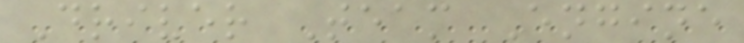Driver Team Engine
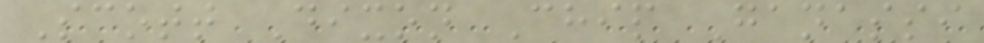Scott Dixon Chip Ganassi
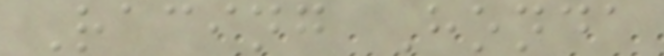Racing Honda
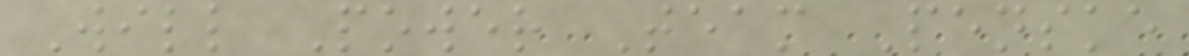Will Power Team Penske
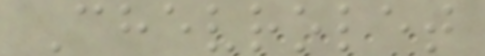Chevrolet
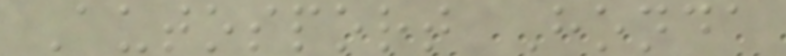Autosport Honda
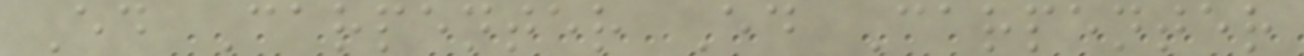Ed Carpenter Ed Carpenter
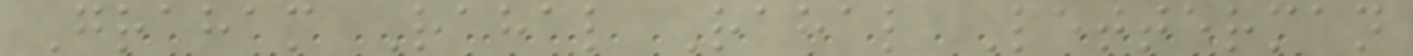Graham Rahal Rahal Letterman
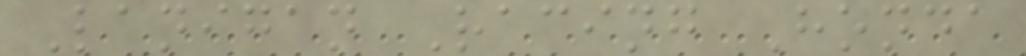Lanigan Racing Honda
